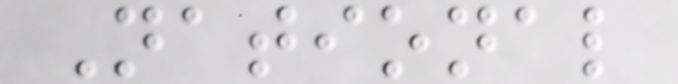National
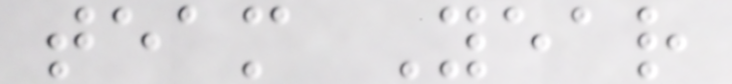team Year
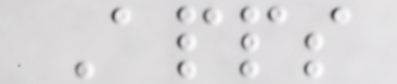Apps
